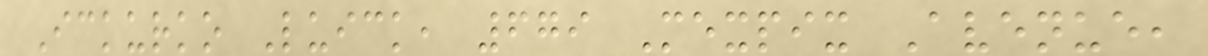Ickurko Luick, 679 Mexpix Avenue,
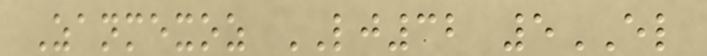Zanmexoz LJ32 5EL
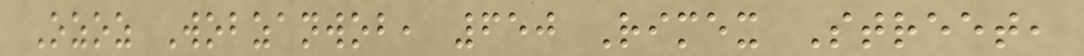Ozoz Wobzanwob, 650 Rimex Street,
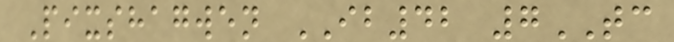Pixshagwen IB42 7TC
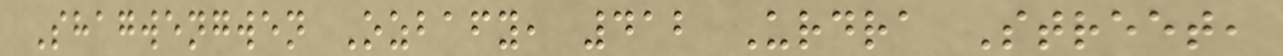Shagwengwen Ozbafy, 412 Urdra Street,
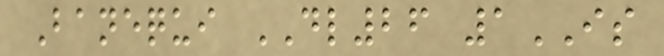Banequi DL26 1IS
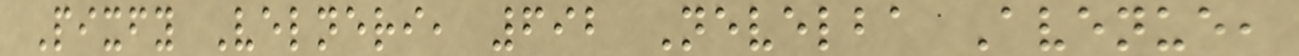Pixfy Velneri, 692 Nevelba Avenue,
